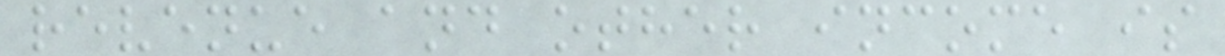revenue and other income is
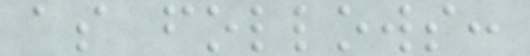as follows:
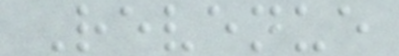Revenue
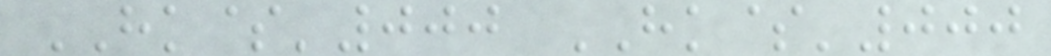HK$'000 HK$'000
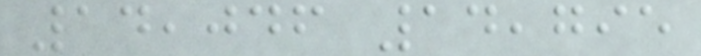14,046 14,795
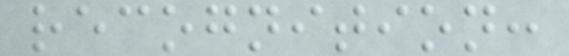recognition:
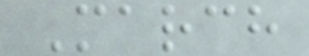March
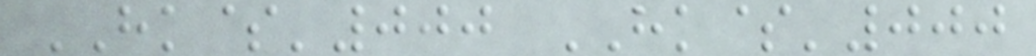HK$'000 HK$'000
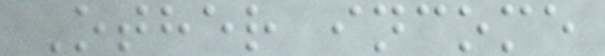Other income
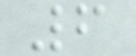6
